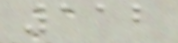112
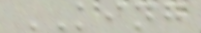KING
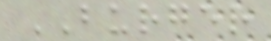BURGER
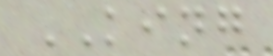KING
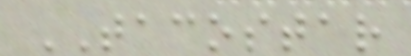TACOSTAR
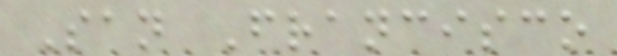San Francisco
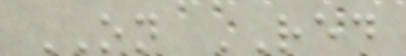ON RED
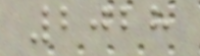2028
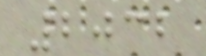2032
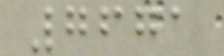7671
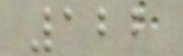122
